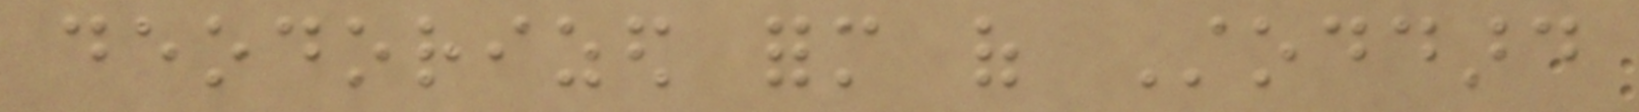deodorized form of Stoddard
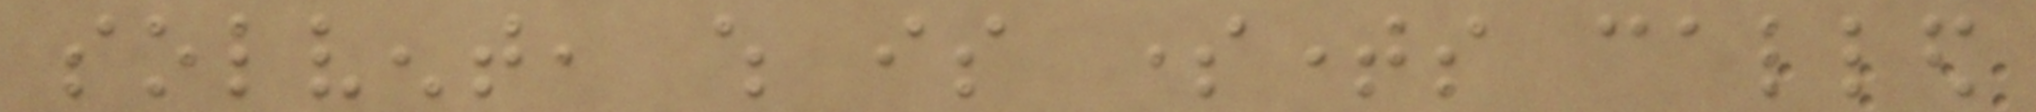solvent, which is sometimes called
